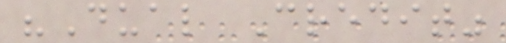"Dual Credit"
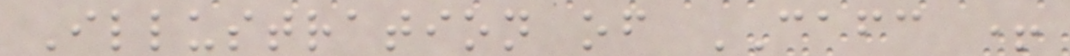Illustration of CAFC +
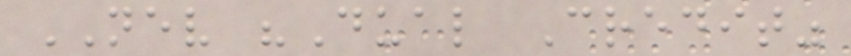NEV "Dual Credit"
